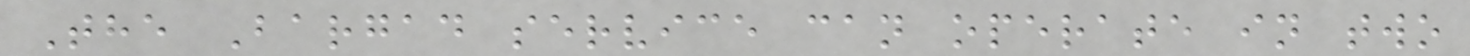The Bargad service can operate in two
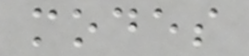modes
